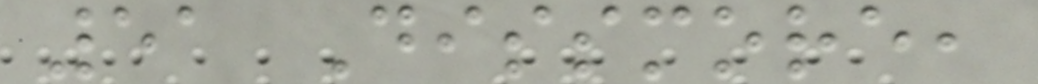51 Dissmore,
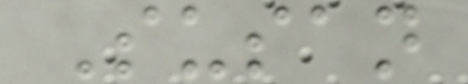Susan
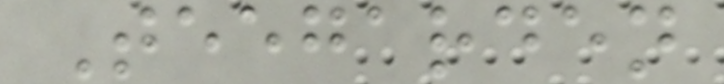Teegarden
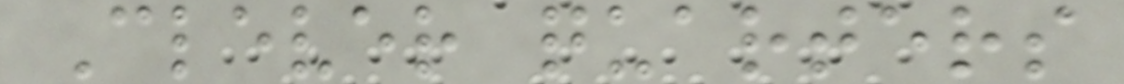Clever quarters
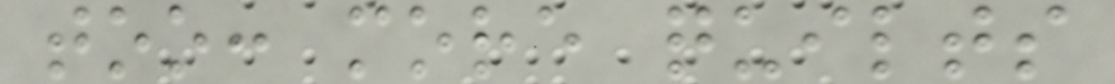too: more quilts
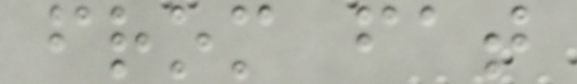from fat
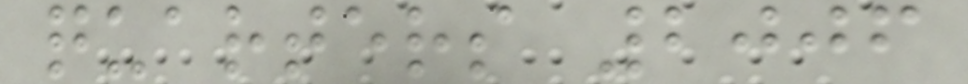quarters 2006
